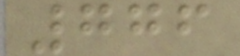776
